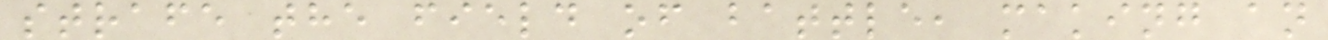strafe the field of battle, making an
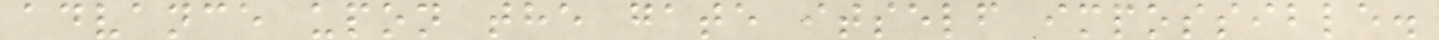advance upon the gate itself impossible.
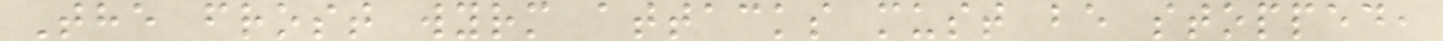The frost wyrm attacks must be stopped,
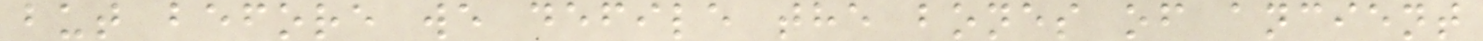but before we defile the bones of ancient
